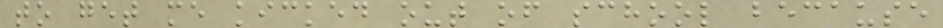to get me kicked out of school because
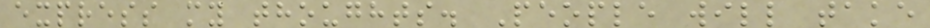express my thoughts. People will take
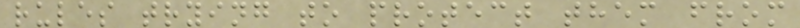rules trying to protect them from
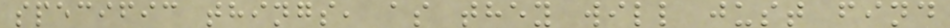specific things, as they will just find
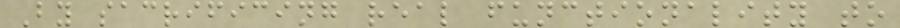By sacrificing real functionality to
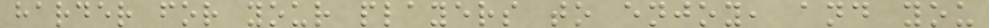harder for your players to enjoy, and you
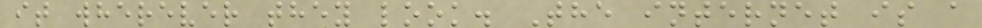it wherever they look. The internet is a
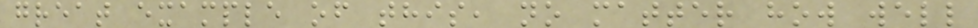great example of this, no matter how well
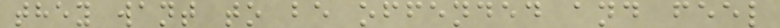they want to be offended and feel
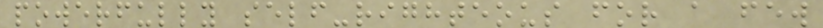powerfully self-righteous for a few
